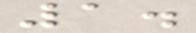1.
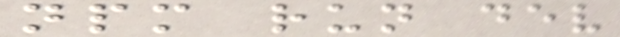npm run dev
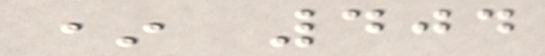* 404
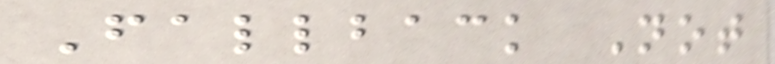Fallback Not
